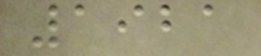1921
